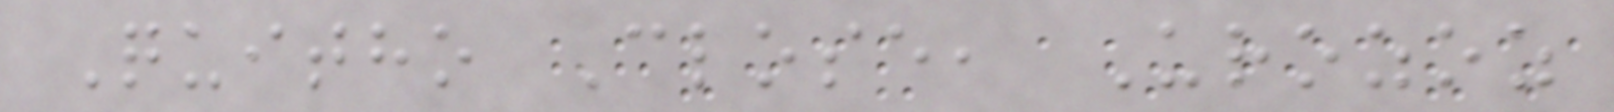Quitho Close, Urozoz
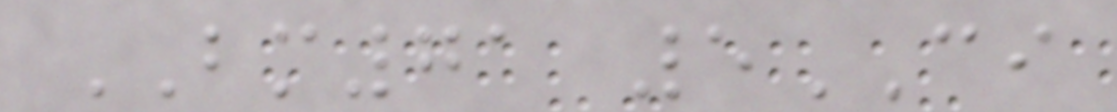BM71 5CI
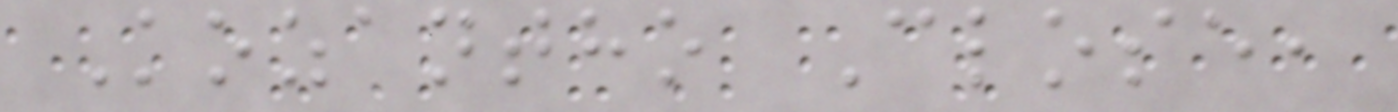Kozantho Close,
